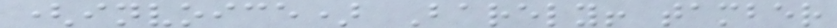(invoice) Barely! tamber
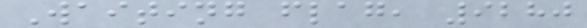Waiting flag, 9280
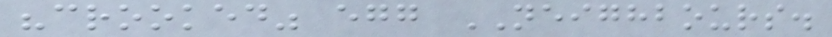"crooked" egg NEIGHBOURS.
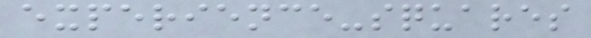experience-squares
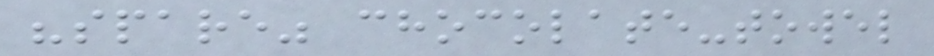"spare" chocolate-towel
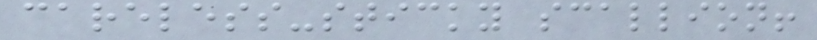careless-sticky scallion!
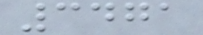3471
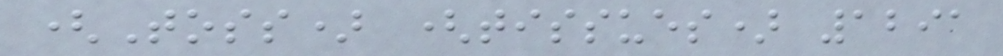(Toss) (tissues) 1291
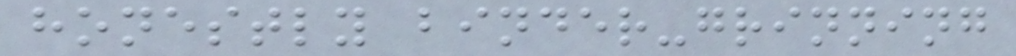honestly binder-grinning
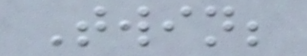Twin;
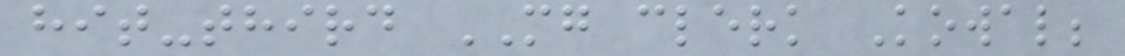hit-third MG clerk Kowal;
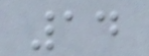14
